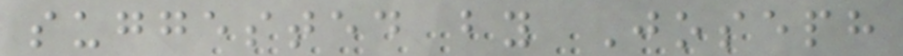suggested by Joseph
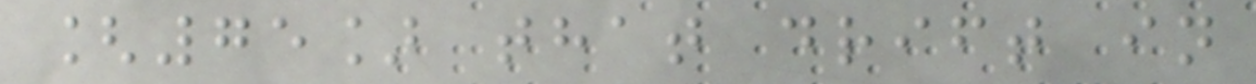[75] that drift in
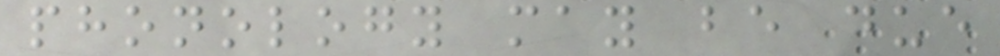phonology may be due
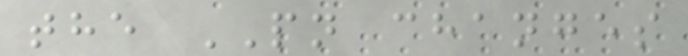the PN changes
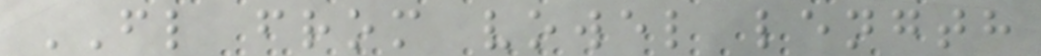FL from vowel length
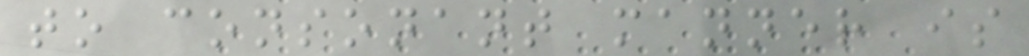to consonant manner is
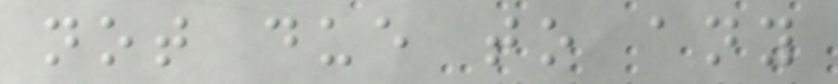not due to any
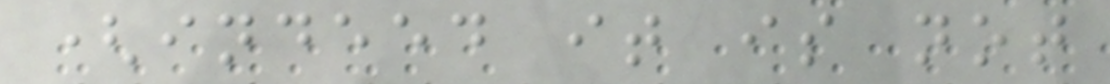(indeed it is not
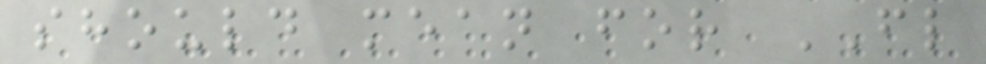should mean for FL
